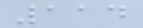114
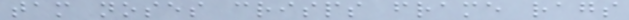tam noses crisps frame rags
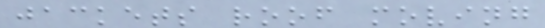jackets roof moving
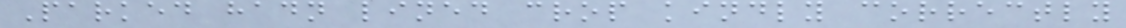Parked hadn lined crop kindly correctly
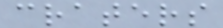craters
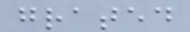grated
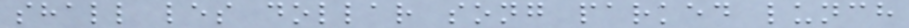shall les dollar song parked lunch
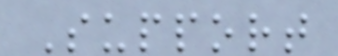Support
